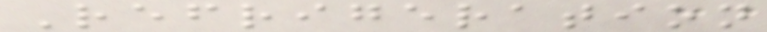Refrigeration
